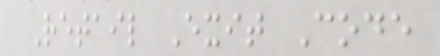Retail Exit Code
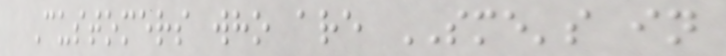Customers who are SME's in
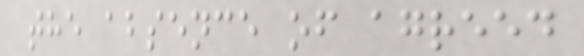the absence of agreed
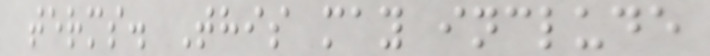terms. This may include
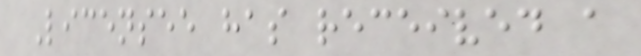Licensee has received a
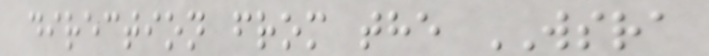direction from the WSRA
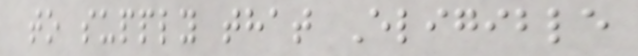to supply that Eligible
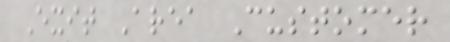Exit Area Customer
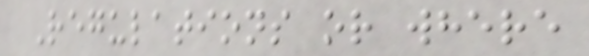Regulations or where
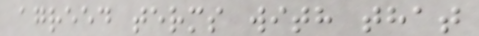agreed terms with that
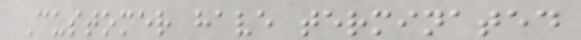Customer have terminated
